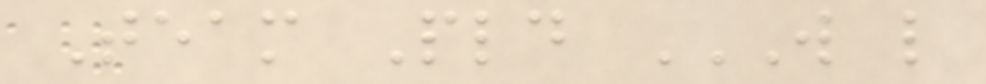Team Pld W L
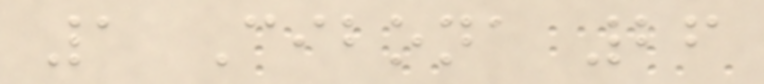1 Cibona 26
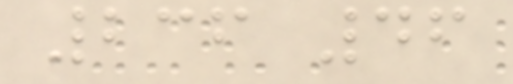236 46
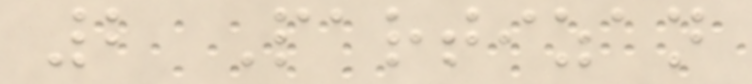2 Partizan
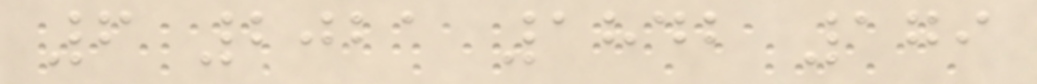6 2021 1842 179
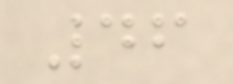46
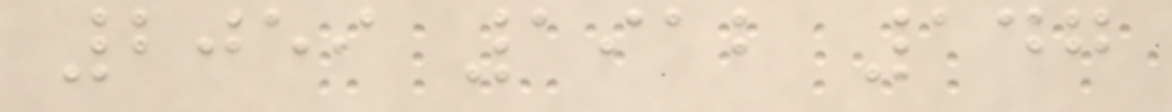2059 1912 147
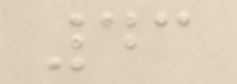43
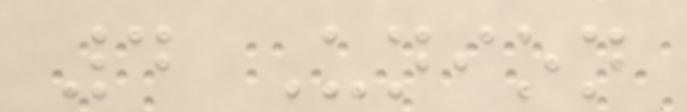4 Union
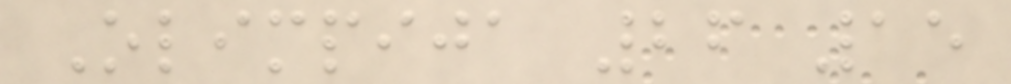Olimpija 26 15
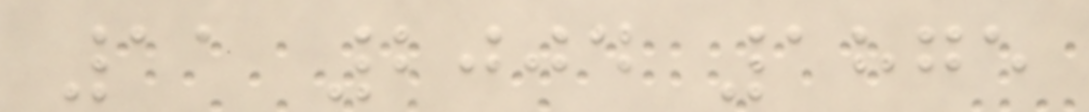11 2004 1875
